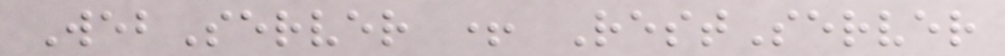WebServer + RestServer
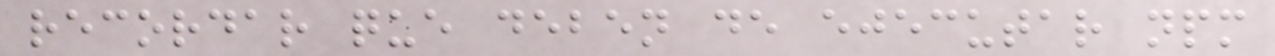recordar que deben de ejecutar npm
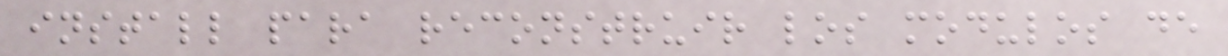install para reconstruir los modulos de
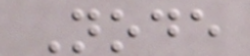Node
